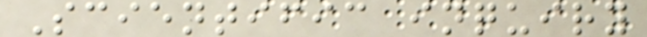Scientific inquiry
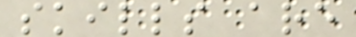skills are
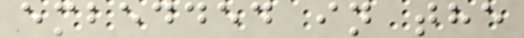embedded in the
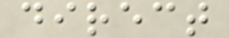direct
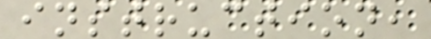instruction,
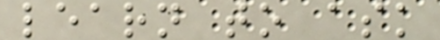learn to ask
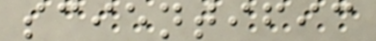scientific
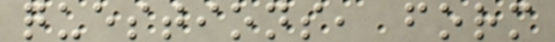questions, form
